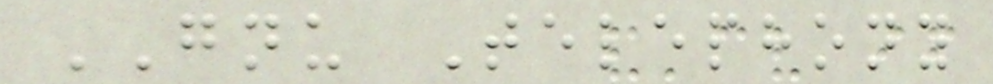GNU Telephony
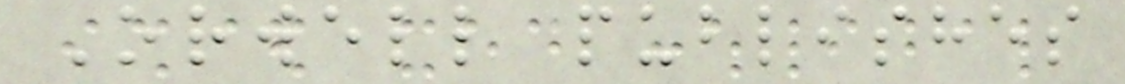Orwell publishes
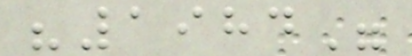"1984"
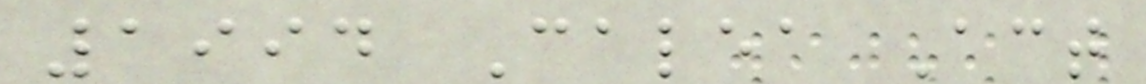1994 Calea Act
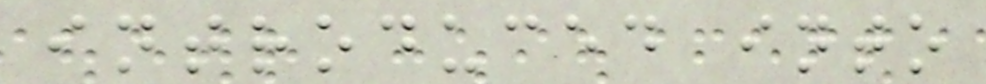introduced into
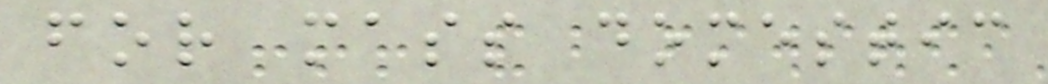for mass domestic
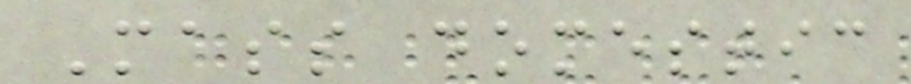Mass domestic
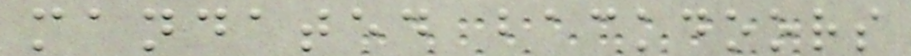mandated backdoors
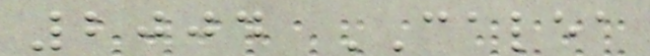2004 CALEA
